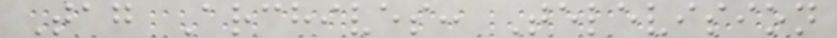Tag Archives: Television
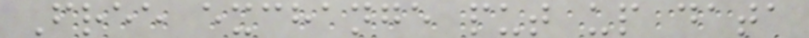Free exchange put up data
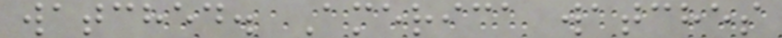watched. America watches
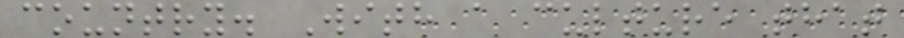country. With a culture that
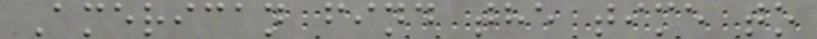American find the time to
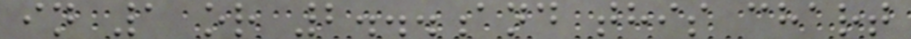in 1 or 2...and this chart
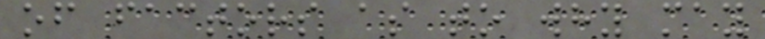of factors as to why may
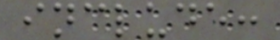include:
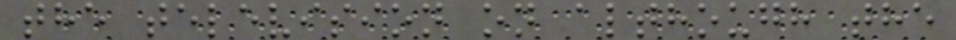the television on although the
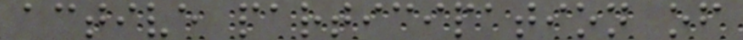active participation of
